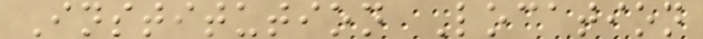Institution Location
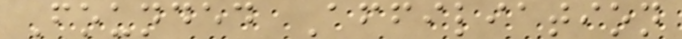Founded Affiliation
